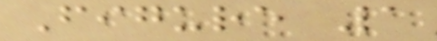Figure 1
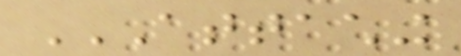ATTACHING
